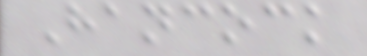Hancock
